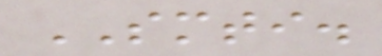SMTI.
